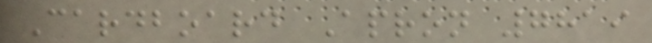Cardboard Apron 7819
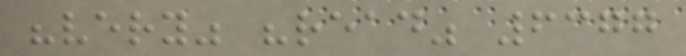"very" "read" 6377
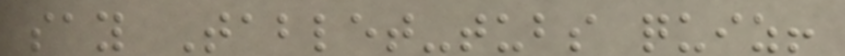say Tablet-tubs quiz!
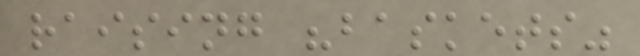raising "baskets"
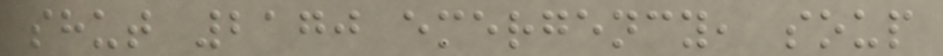shut 2170 emergency, soup
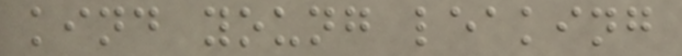kind young leaking
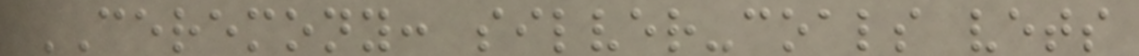CEREMONY: silver-coals vets
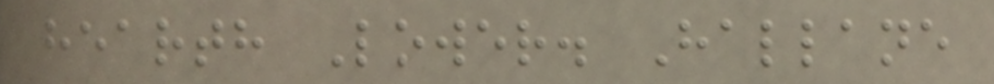hearth Lower. Hallane
